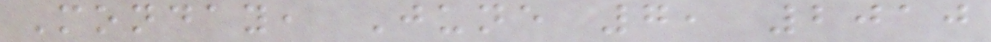Monday, June 7, 2010
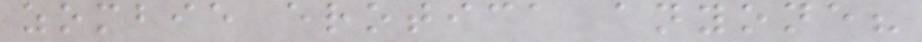zombie erotica anyone?
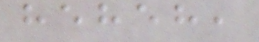heheh,
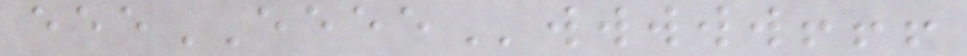eeeEEEEwwwww!!!
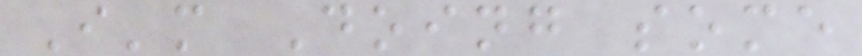I'm Doing some
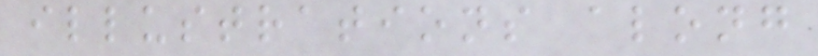illustrations along
